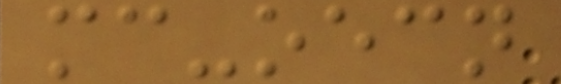mc-oecn
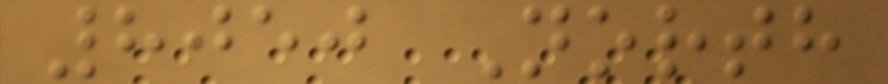8050 North
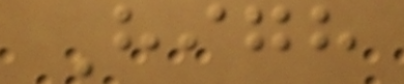High
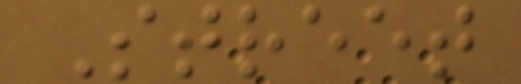Street
